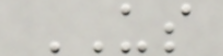US
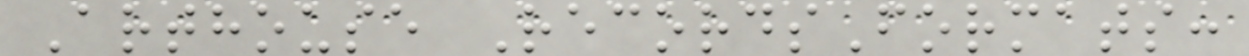Arthouse RecordsFormats:
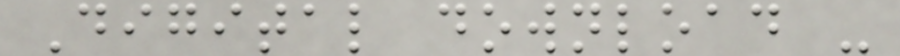Digital download -
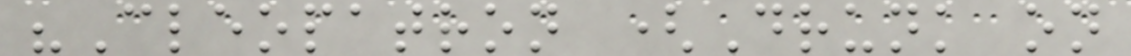"Cleopatron (Drunk on
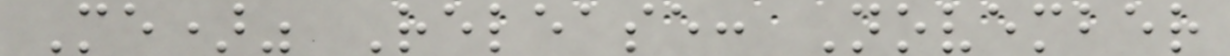Me)" Release: November
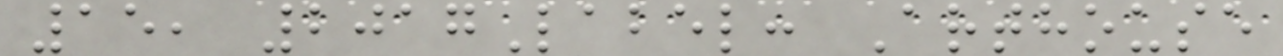15, 2017Label: Arthouse
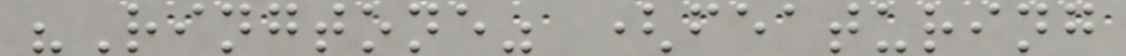"Ringtone" (featuring
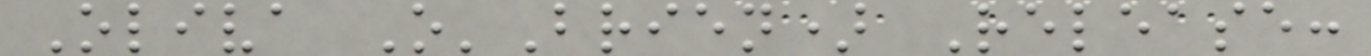Oliva O'Brien) Release:
